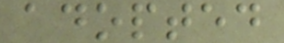adopted
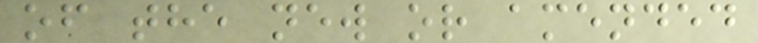of the new or amended
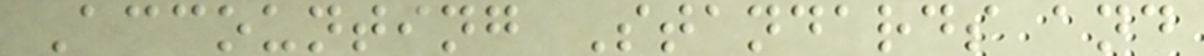Accounting Standards and
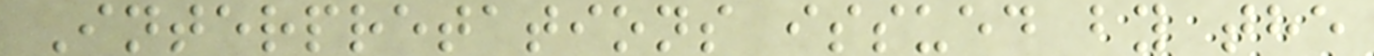Interpretations issued by the
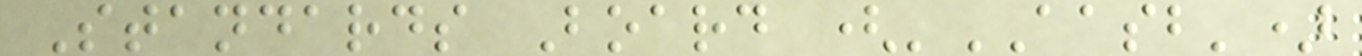Standards Board ('AASB')
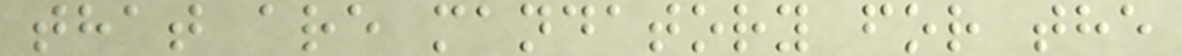that are mandatory for the
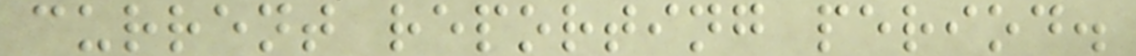current reporting period.
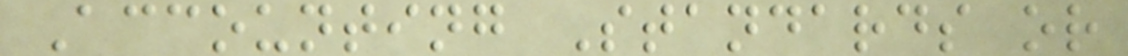Accounting Standards or
